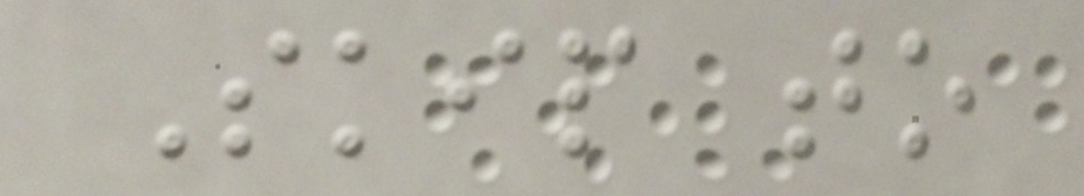Skip to
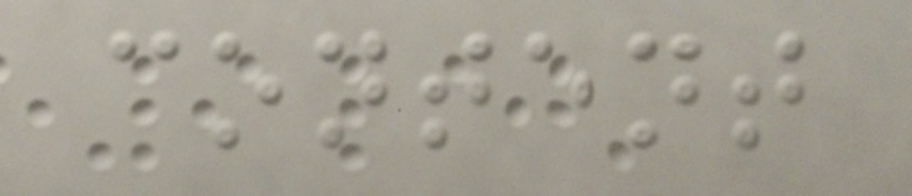content
